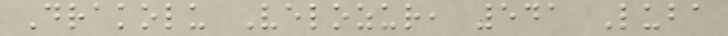Drakolu Velozur, 541 Luba
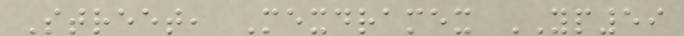Street, Mexdramex YP59
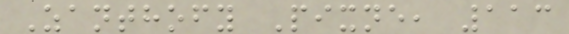Zanthofy Pixne, 113
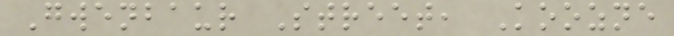Gwenbaur Street, Koozne
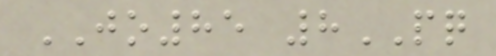JO85 8PQ
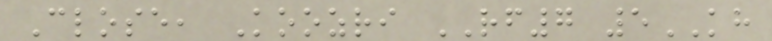Close, Koozri RF7 5KH
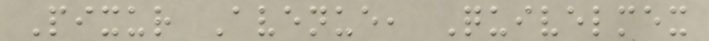Pixur Avenue, Quivelmex
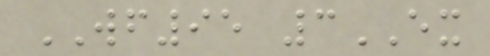WF95 3EX
